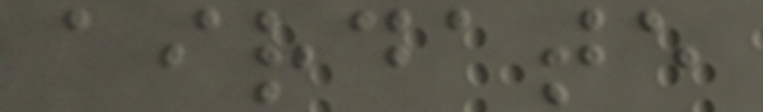airdate
